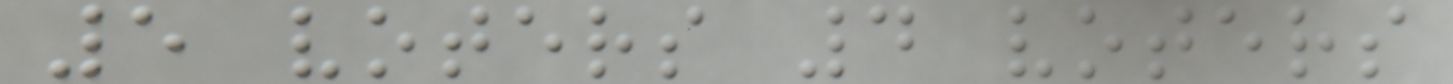5 voters 4 voters
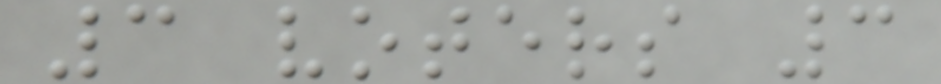3 voters 3
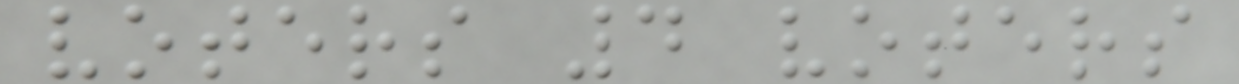voters 4 voters
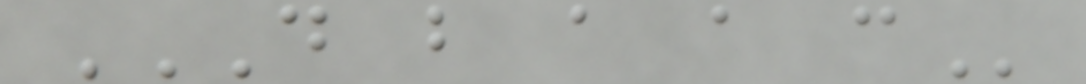D B A A C
